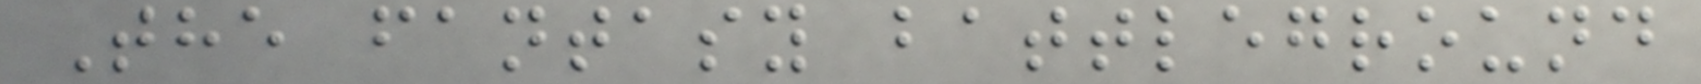The fantasy battleground
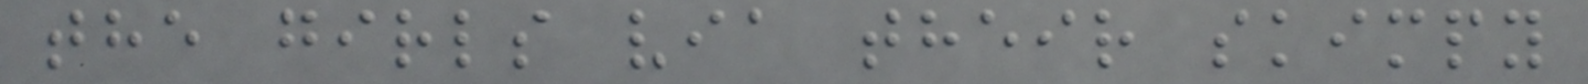the girls via their skimpy
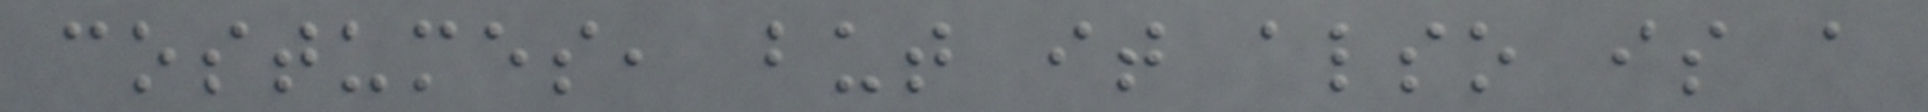costumes, but it also is a
